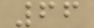66
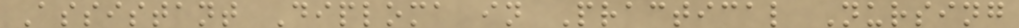Assistant Diploma in Practical Nursing
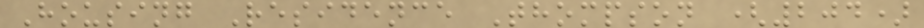Housing Residence Thompson (204)
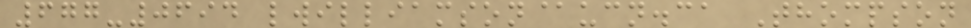677-0694 lwilliamson@ucn.ca Thompson
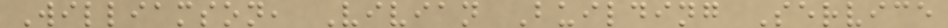Williamson, Vivian Building Service
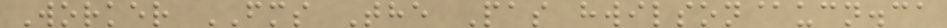Worker FMS The Pas hwilson@ucn.ca
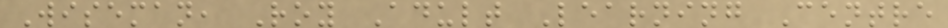Wiseman, Roy Adult Learning Centre
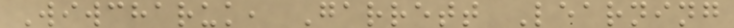Wiwcharuk, Garrett Learning
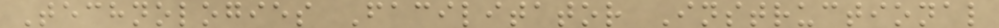Technologies Facilitator Instructional
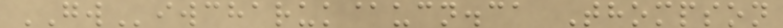GWiwcharuk@ucn.ca Thompson
